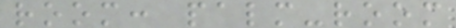room: palm-room
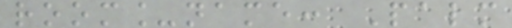room_name: Palm
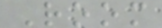Room
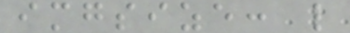imgsize: l
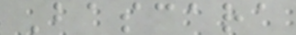Bascara
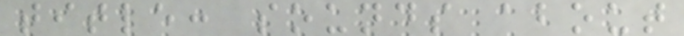title: sounds about
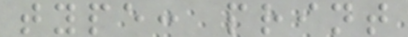type: print
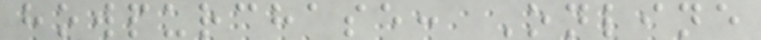howpurchase: Online
